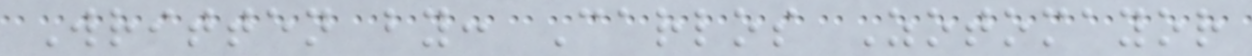Written by: Carlos Zotomayor
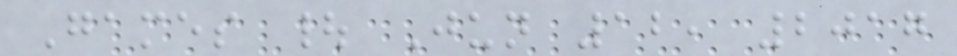Games | Jun 12, 2017
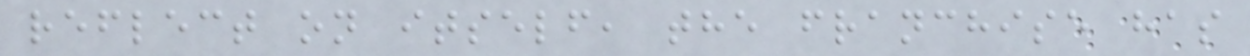reflect on itself, the franchise has
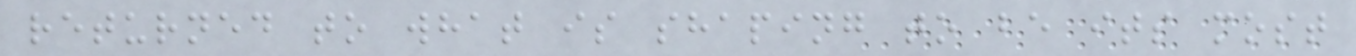returned to what is shaping to be its most
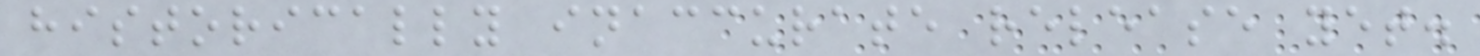historically inaccurate release yet.
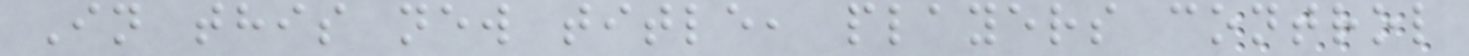In this new title, players control
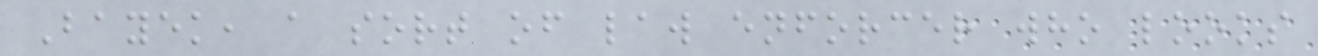Bayek, a sort of law enforcer who looks
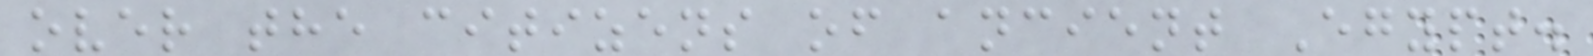over the citizens of ancient Egypt.
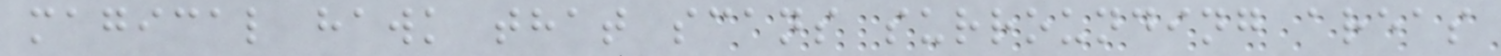magical hawk that scans surrounding areas
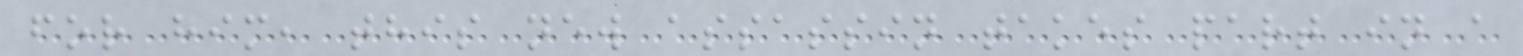for him, this new assassin takes part in a
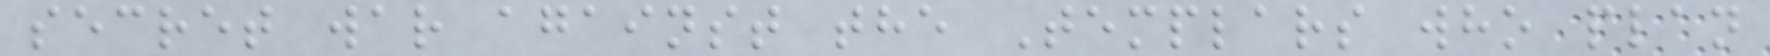secret war against the Templars who plan
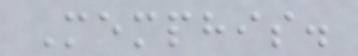Memphis.
